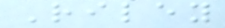Riley
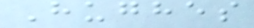Hughes
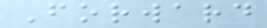Forward
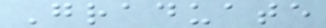Graduate
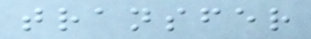transfer
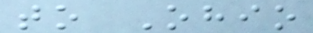to Ohio
